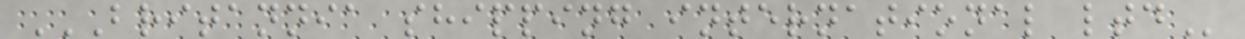BRITANNIA SHIPPING INTERNATIONAL LTD
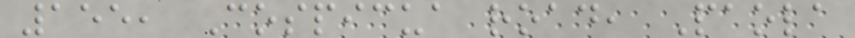155, Cospicua road, Paola
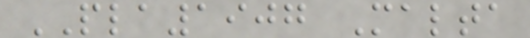PLA1907 Malta
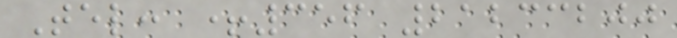Tel: +356 21233200
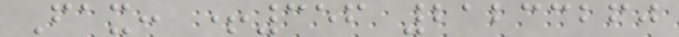Fax: +356 21233260
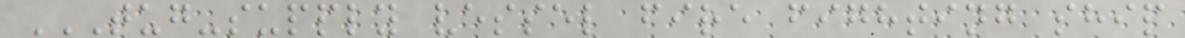TUG-SUPPLY VESSEL FIRE FIGHTING SHIP
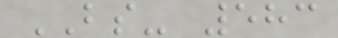BS- 583
